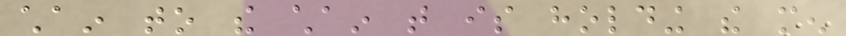chain to the chain that is holding the men
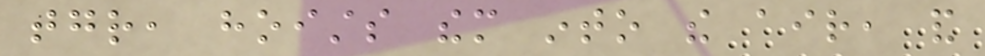together, hoists them into the air, and
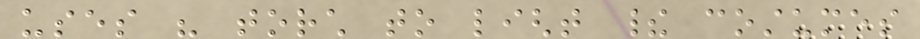uses his torch to light their costumes
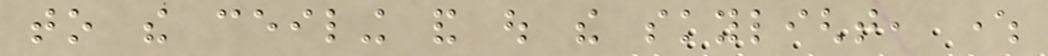to the ceiling and out the skylight, where
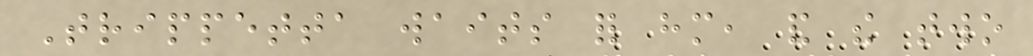Trippetta waits for him, and the two
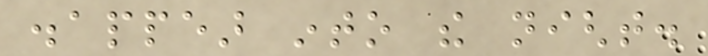disappear into the night.
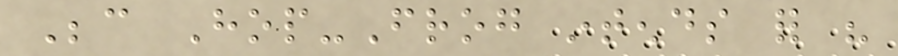Because Hop-Frog intends for his
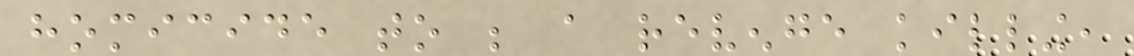homicide to be a revenge killing,
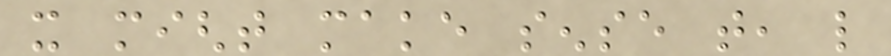it might make sense that, like
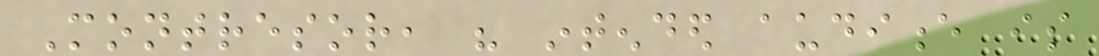Montresor, his intended audience is
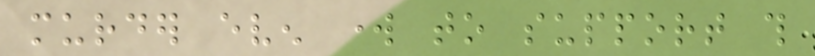murder even work to support this
